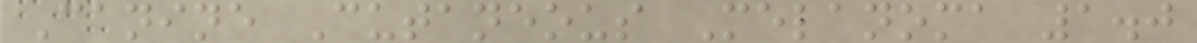Canine Cutaneous Melanoma 1.0
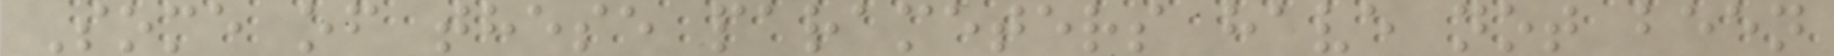Some of these parameters have not been
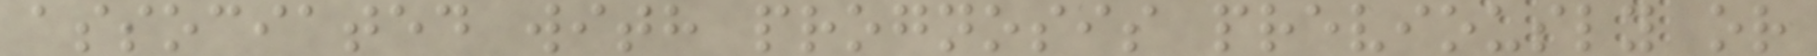associated with prognosis previously or
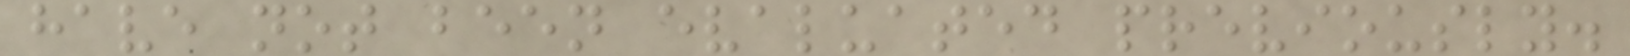have not been evaluated previously.
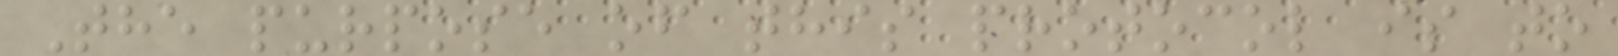The purpose of this protocol is to
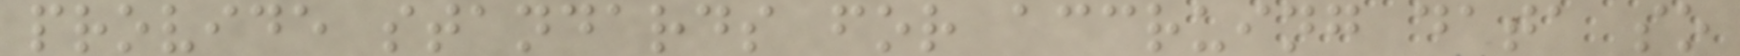provide standards for accruing data so
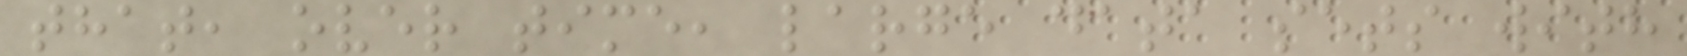that, over time, large data sets with
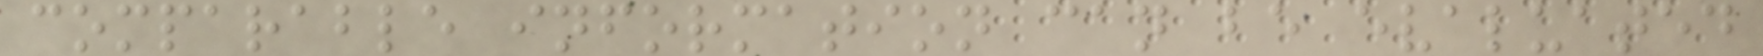comparable information can be evaluated
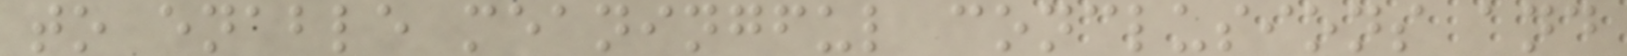to enable meaningful conclusions and
